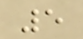5
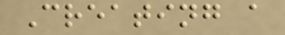Creating a
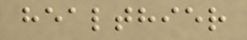healthier
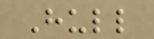Hull
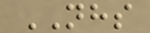NHS
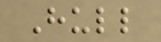Hull
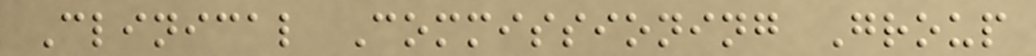Clinical Commissioning Group
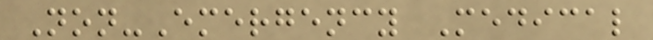Non-Emergency Medical
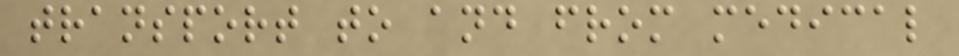transport to and from medical
